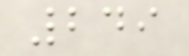249
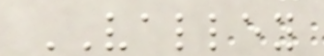VALLEY
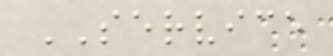SERVICE
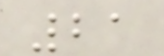21
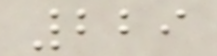229
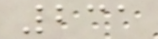231
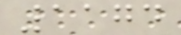1174
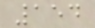154
